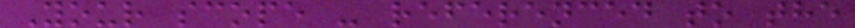Your scope - referenced to the
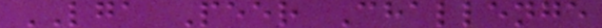LGA Peer Challenge
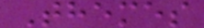Themes
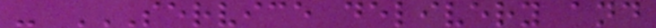- SERVICE DELIVERY AND
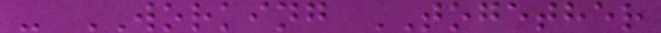- WORKING TOGETHER
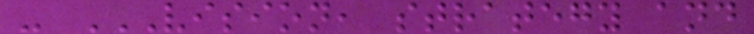- VISION, STRATEGY AND
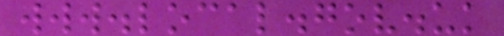www.local.gov.uk
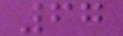67
